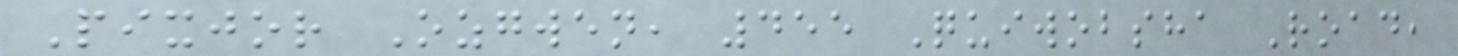Pixjor Ozgwen, 455 Quiwobsha Road,
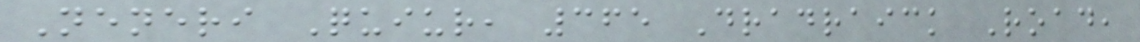Neneri Quiur, 365 Dradraick Road,
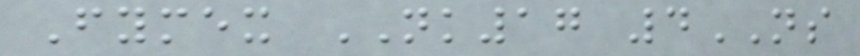Fymex NK17 4NS
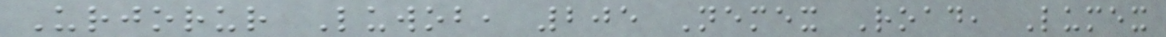Urjorur Luwob, 205 Nemex Road, Lumex
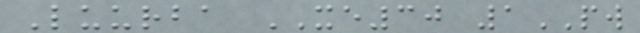Luurba XE30 1PW
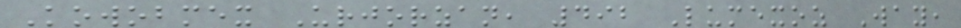Kowobmex Urjorzan, 492 Lumexoz Way,
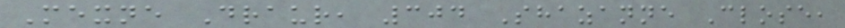Mexne Draur, 304 Shazanne Close,
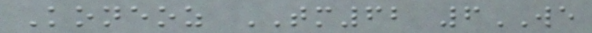Koneoz TM62 6WE
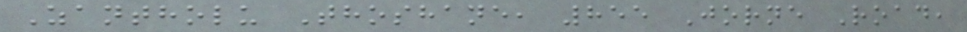Zantholu Thoshane, 855 Jorne Road,
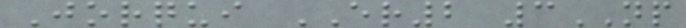Jorqui ER2 3NP
